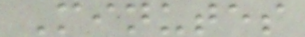Minutes
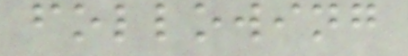following
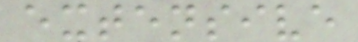extensive
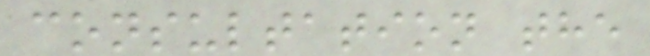consultation the
